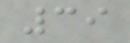39
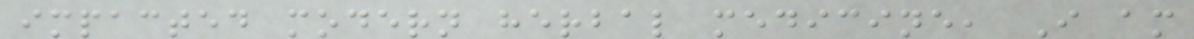impacted modern herbal medicine, I am
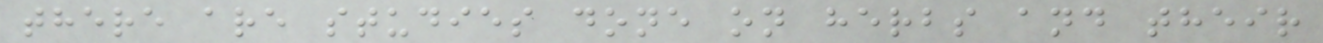there are studies done on herbs and their
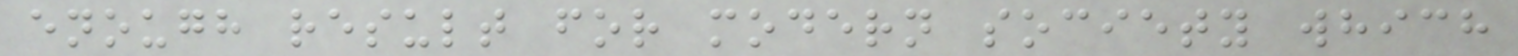enough result for modern society which
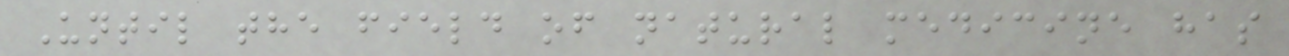Until the field of natural medicine has
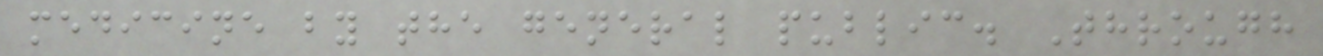medicine by the general public. Through
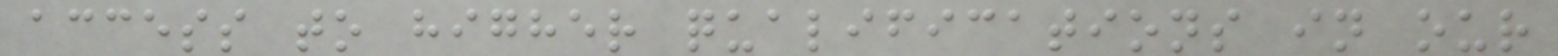access to higher qualifications in our
